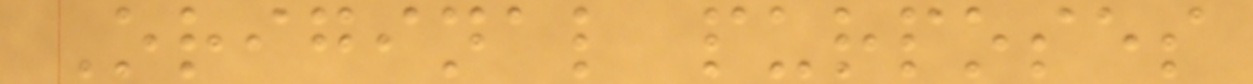Original purposes
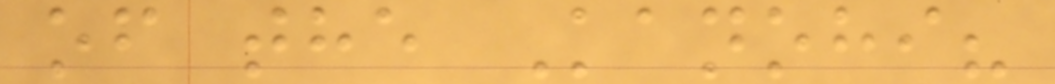of the Kanohi?
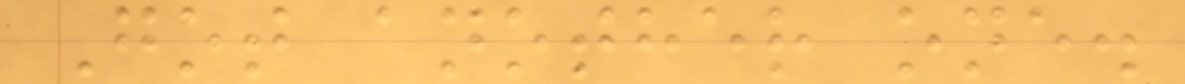Got another one.
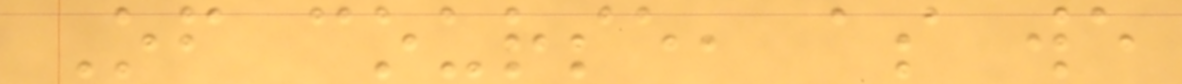Of course, as we
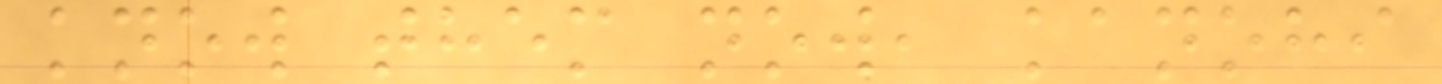know them now, kanohi
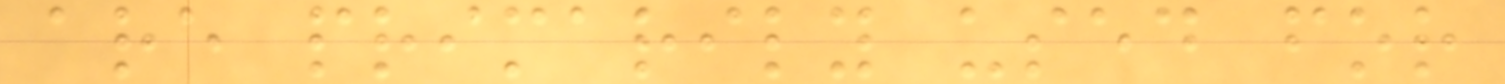are primarily used for
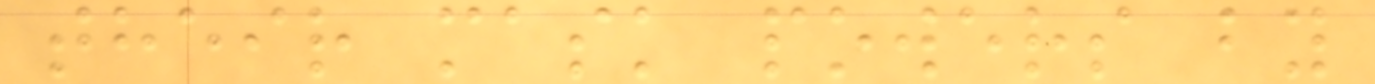their mask powers by
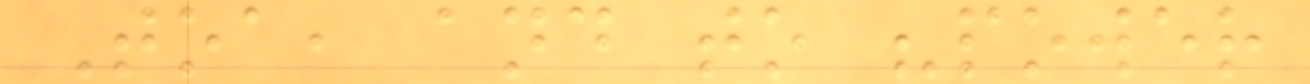Toa, and to "power
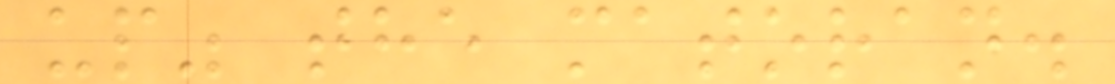up" the matoran.
